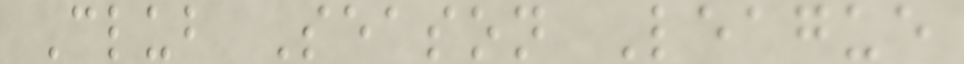Club Season League
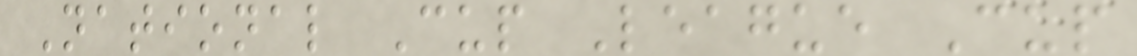National Cup League Cup
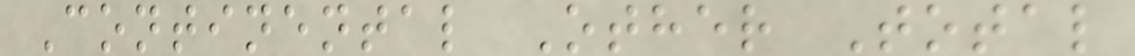Continental Other Total
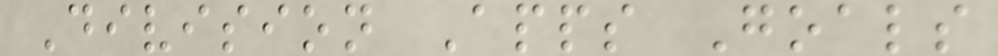Division Apps Goals
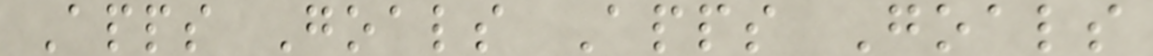Apps Goals Apps Goals
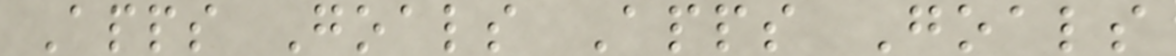Apps Goals Apps Goals
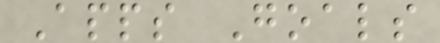Apps Goals
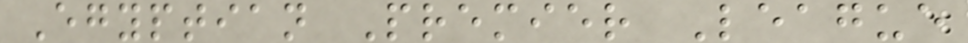Egyptian Premier League
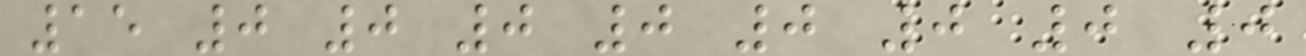15 0 0 0 0 0 0 0 0
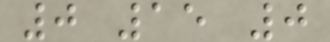0 15 0
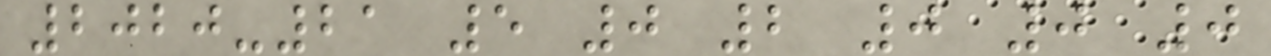2020-21 5 0 2 0 0 0
